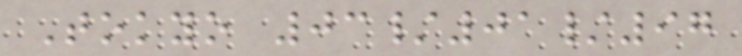Tokyo 03/01/97
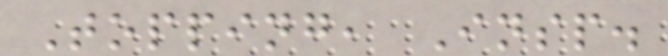Topping, Insp.
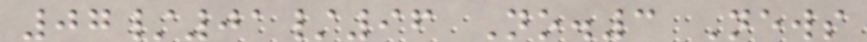07/01/96 No.3 News
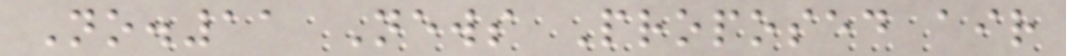No.11 News Proposed air
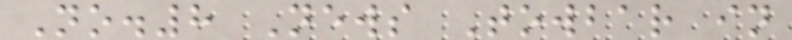No.8 News Towbar in
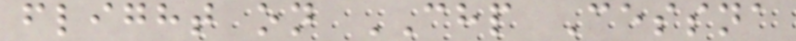flight on CHP Cessna
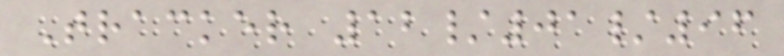Tracker 12/01/96
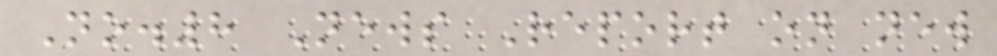No.8 News Report on new
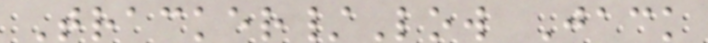Tracker/Low Jack
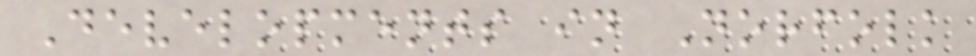Developments in Norfolk
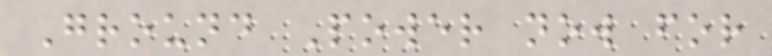Ground Power now for
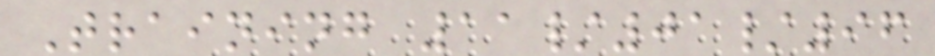Training 11/01/96
